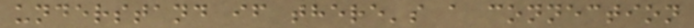understand if there's a connection
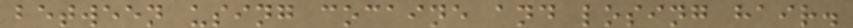between using cocaine and losing hair.
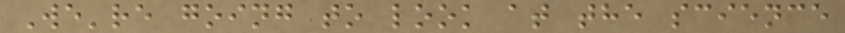We're going to look at the science
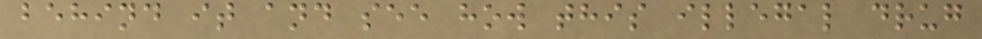behind it and see how this illegal drug
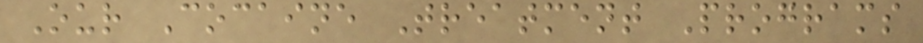Our Cocaine Treatment Programs
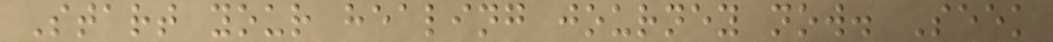Start your healing journey now. Seek
